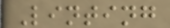Linting
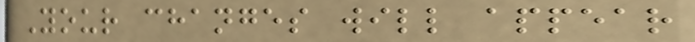Your changes will appear
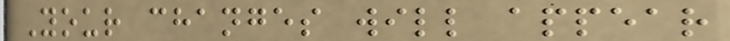Your changes will appear
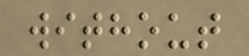without
